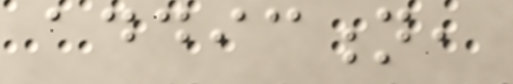addiction,
